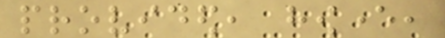provided, however,
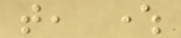that, where
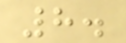8.
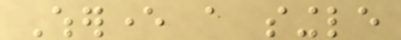Wherever a single
